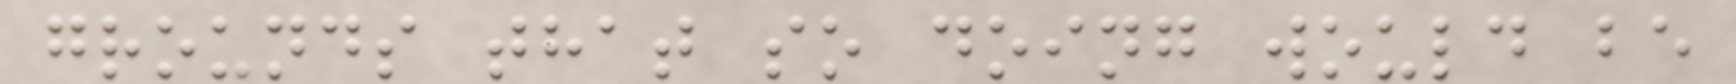grounds that so doing would be
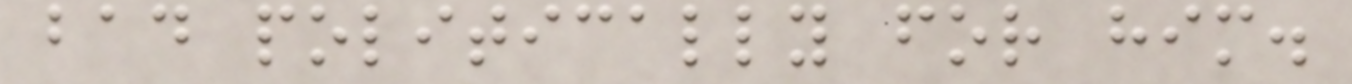bad politically for him.
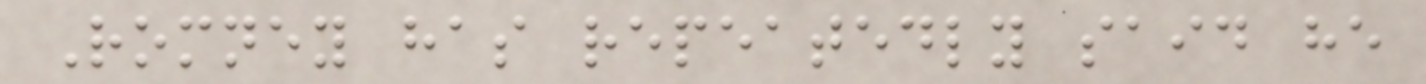Romney has repeatedly said he
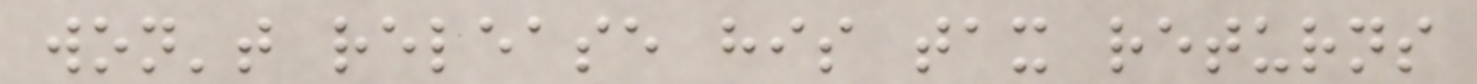won't release his tax returns
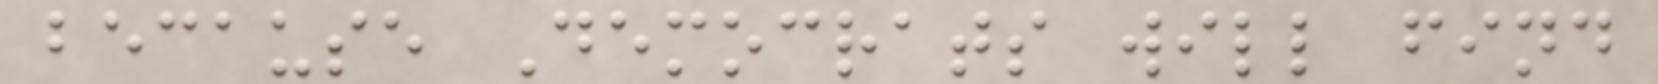because Democrats will find
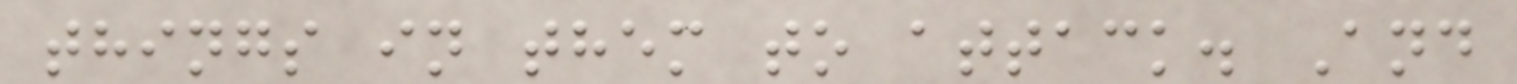things in them to attack. And
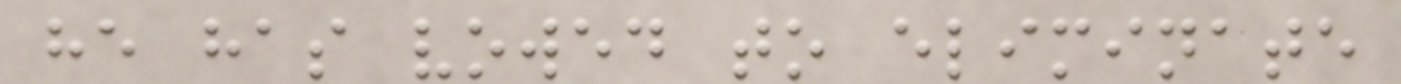he has vowed to eliminate
